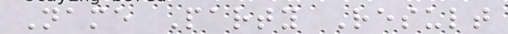Name Party Result
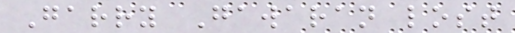Garry Gawaran lost
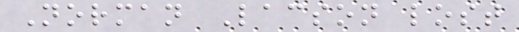Norman Lacson lost
